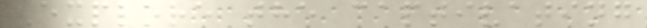Explore the captivating
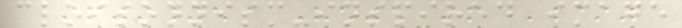cloisonnism-inspired image
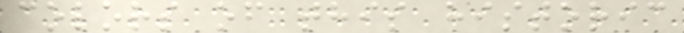colors of this historic
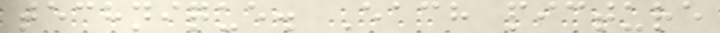technique. Each picture
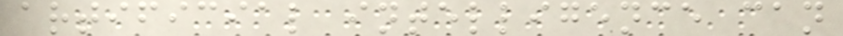artificial intelligence can
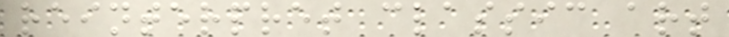reinterpret classic art
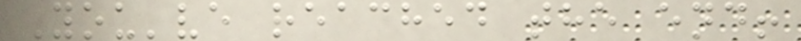You've reached the end!
